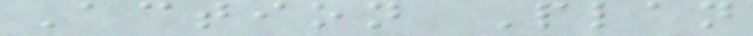Action Plan
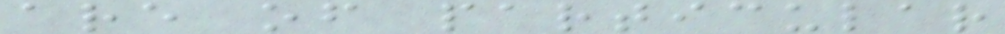are of particular
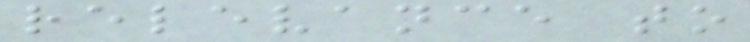relevance to
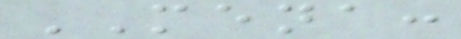MENA:
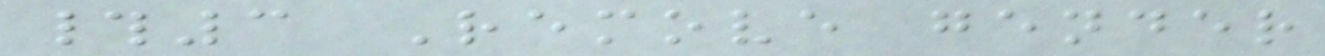#3 Remove gender
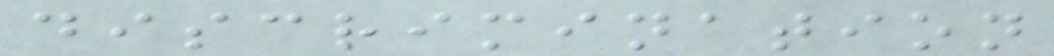discrimination
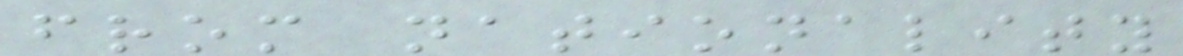from nationality
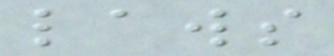laws
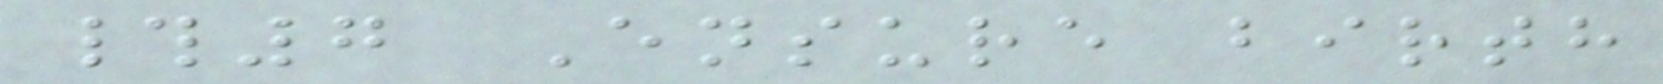#7 Ensure birth
